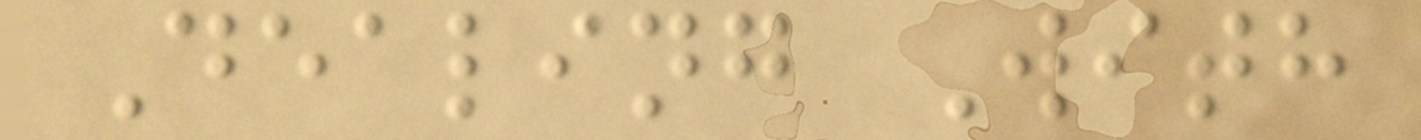Dealing With
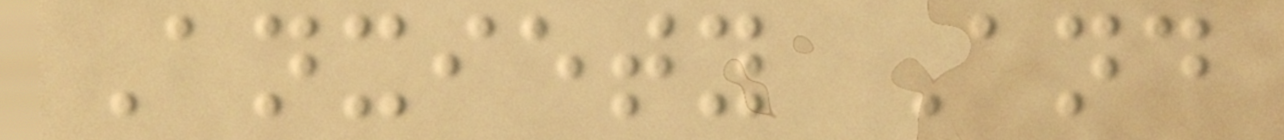Anxiety And
